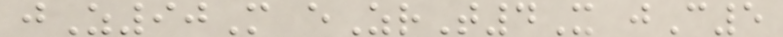jZ90M eZrT4X jC5
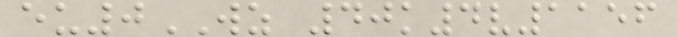eu0WZ 40k4v1156
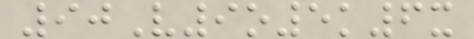90V9o5k6x
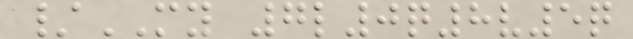/MY 7l0q8v5q
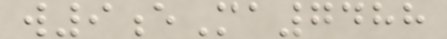w9eMa7488
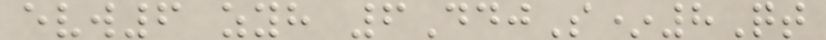evw6 zyh 6DdjS*8Qt
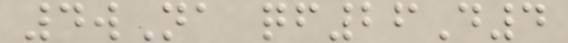4wNa qf26D4
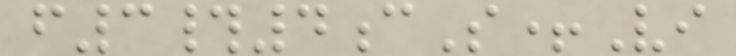f3#4cS+Vi
